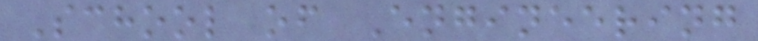School of Engineering
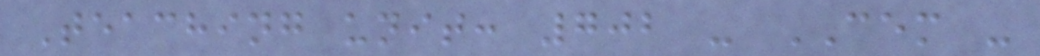Teaching unit: 702 - CEM -
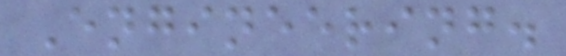Engineering.
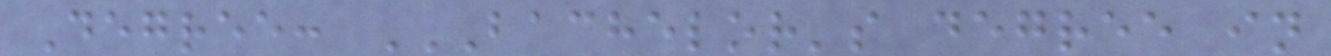Degree: BACHELOR'S DEGREE IN
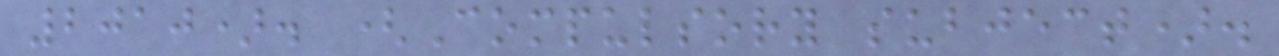2010). (Compulsory subject).
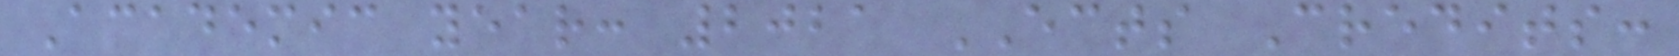Academic year: 2021 ECTS Credits:
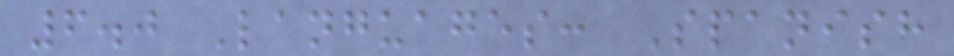6.0 Languages: Spanish
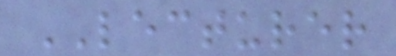LECTURER
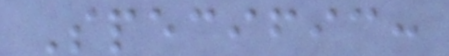Specific:
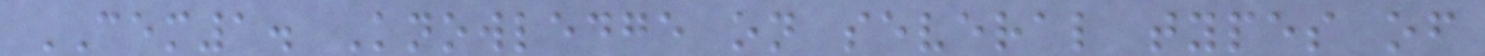CEM1. Knowledge on several types of
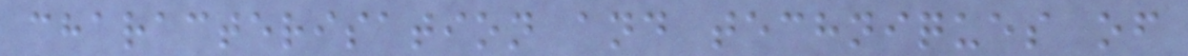characterisation and techniques of
